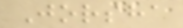Jorsha
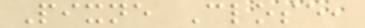Pixne Close,
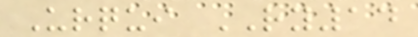Urqui RY14
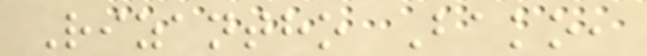Rizantho Bako,
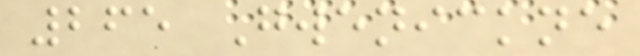265 Gwenickne
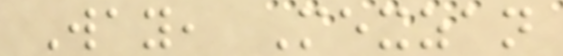Way, Mexzan
